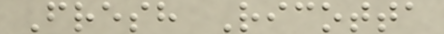Fresh Ricotta
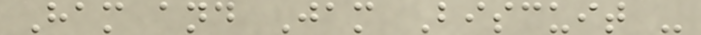Ham and Jam Biscuit -
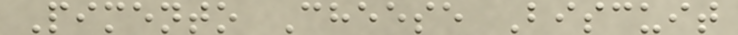Pimento Cheese Biscuit
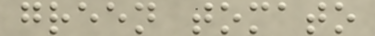green tomato
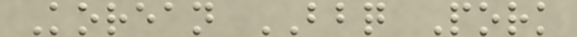Korean BBQ Pork
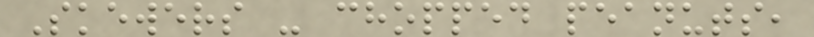Skewers - chopped peanuts,
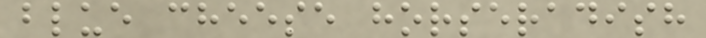blue cheese horseradish
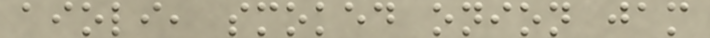aioli, smoked onion jam
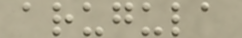arugula
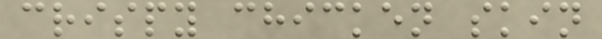crispy chicken skin
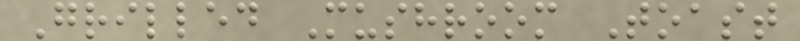Grilled Mushroom Toast
